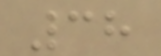38
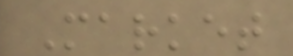Market
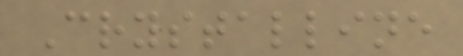Crystalline
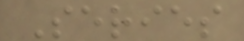Series
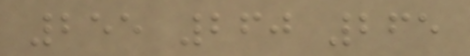255 260 265
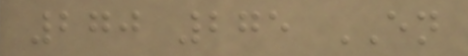270 275 EN
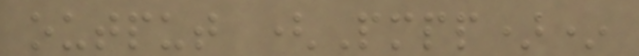output (Pmpp)*
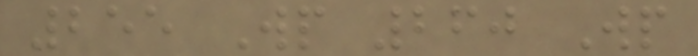255 Wp 260 Wp
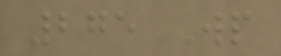275 Wp
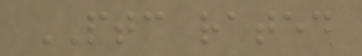PTC rated
